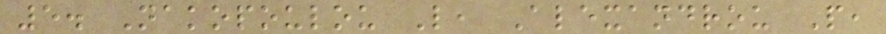5. Nakopoulou L, Alexandrou P,
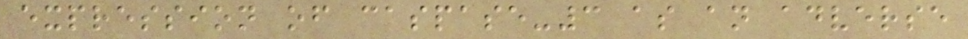expression of caspase-3 as an adverse
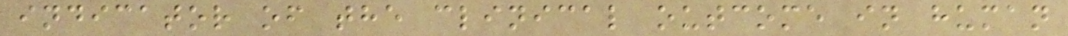indicator of the clinical outcome in human
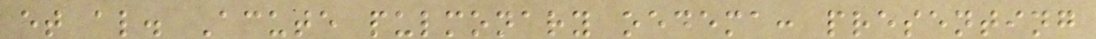et al. Acute pulmonary oedema: presenting
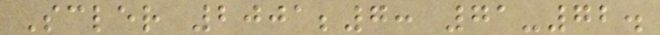Scler 2001;7: 71-72.
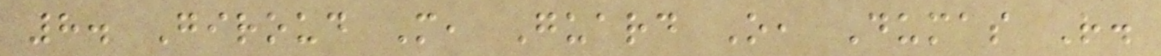8. Giroud M, Guard O, Dumas R.
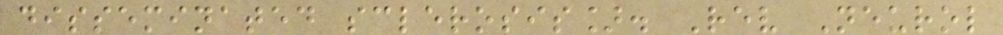disseminated sclerosis]. Rev Neurol
